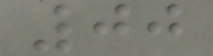00
